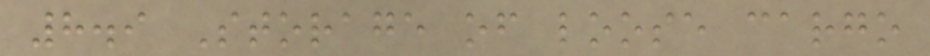8.9 Storage of loose cargo
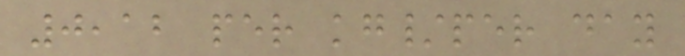0,12 per kg/per day
